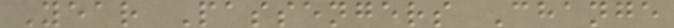Year Passengers Change
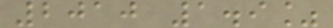2010 1.9%
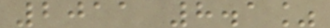2011 8.1%
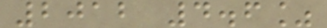2012 4.6%
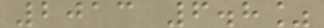2013 6.8%
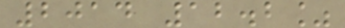2014 12.2%
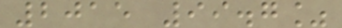2015 99.7%
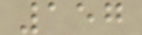157
